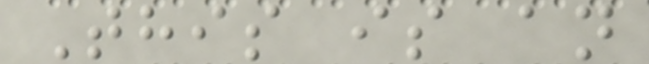This is an
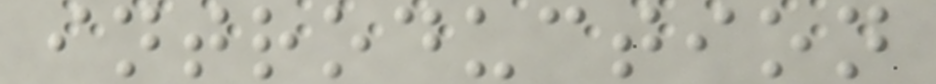introduction
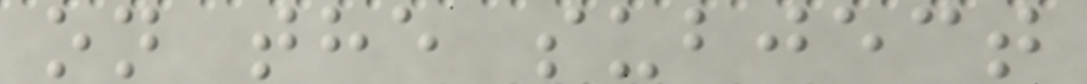on the subject
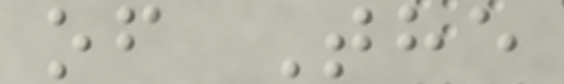of The
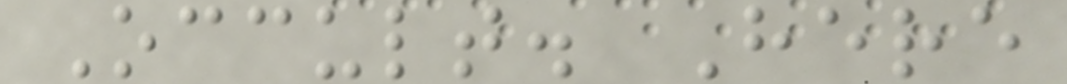Occult. Here
